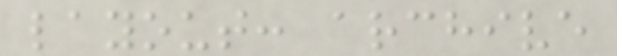layout: archive
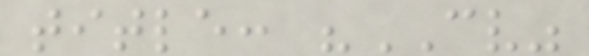title: "CV"
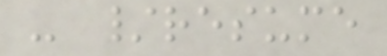- /resume
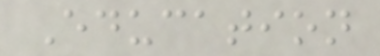Education
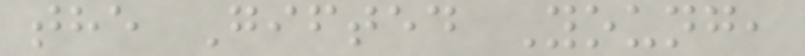the Gifted Young,
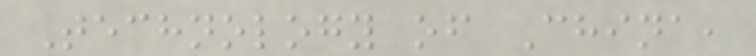Technology of China,
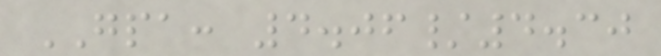GPA: 4.06/4.30
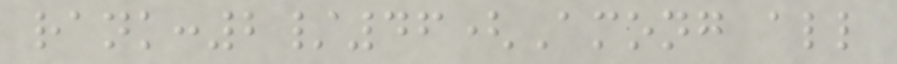rank:2/46(Among all
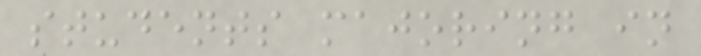students majoring in
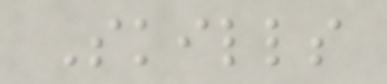Skills
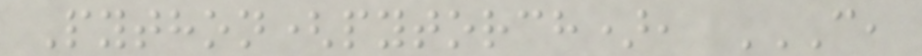Python(pytorch), C,
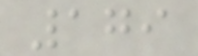179
